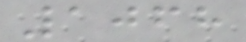1068
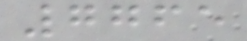7765
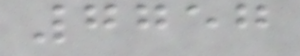7757
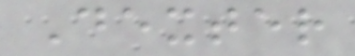Dexter
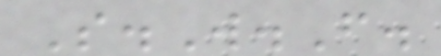S.W.F.
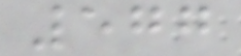577
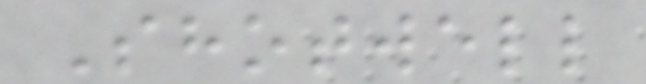Shotwell
